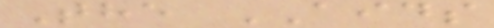The AIDS
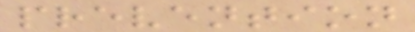prevention
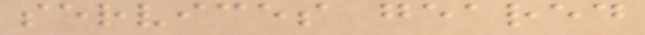services geared
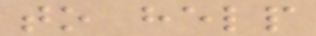to help
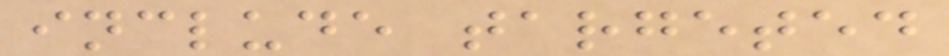include targeted
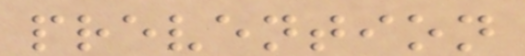prevention
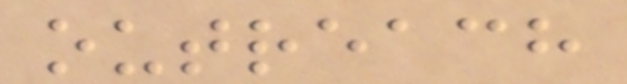outreach
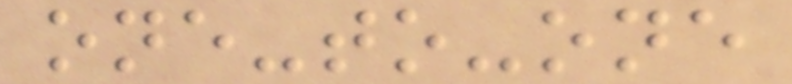one-to-one
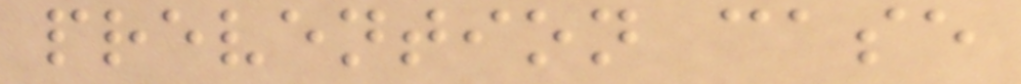prevention case
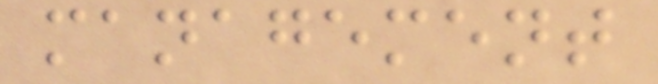management
